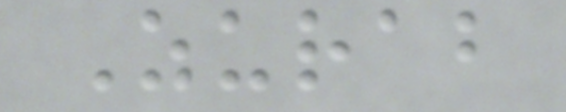Zurab
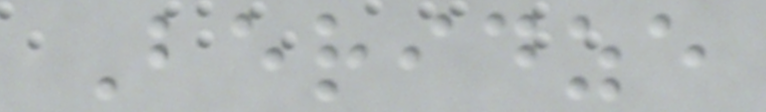Beridze
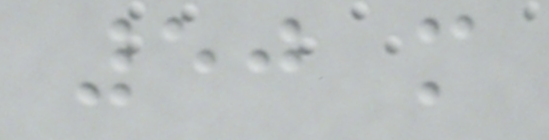50 m
